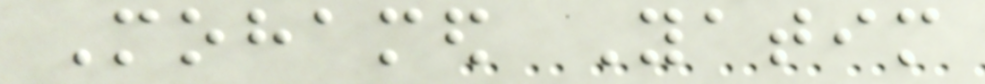Mohamed Yatim
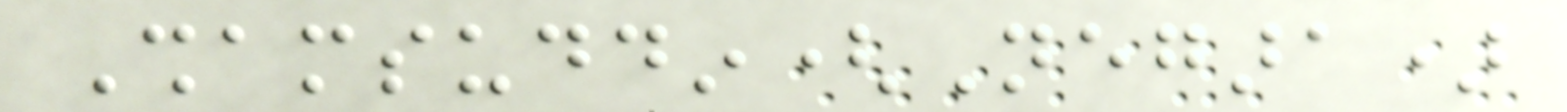Shamsuddin(Negara)
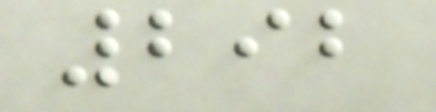292
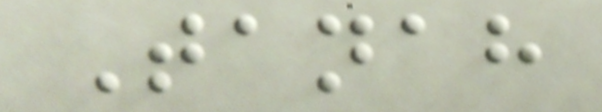Tanah
